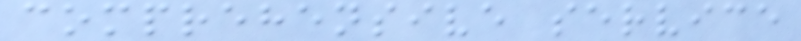comprehensive service
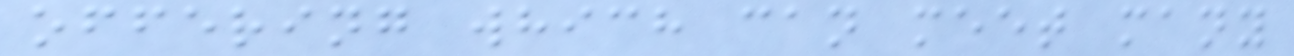offering which can meet many
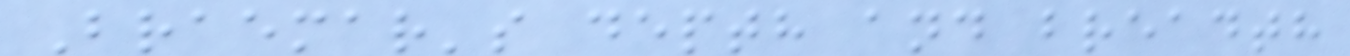Braemar's depth and breadth
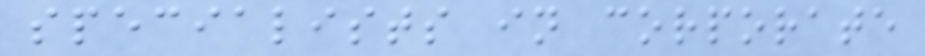specialists in corporate
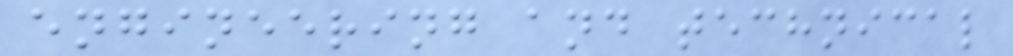engineering and technical
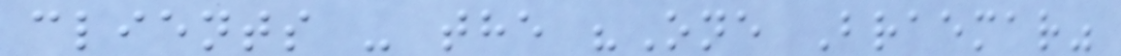clients - the "One Braemar"
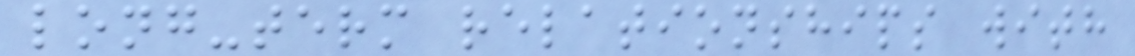long-term relationships with
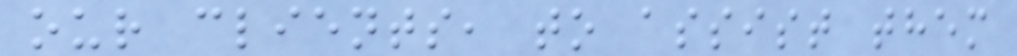our clients, to assist them
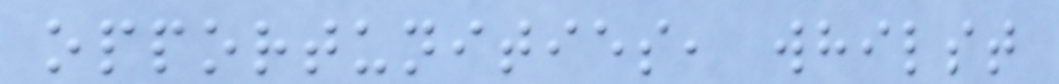opportunities, whilst
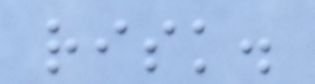risk.
